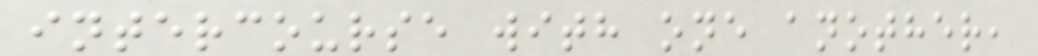intercourse with one another,
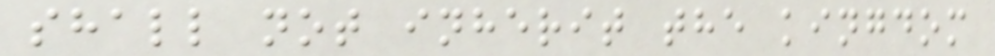shall not inherit the kingdom
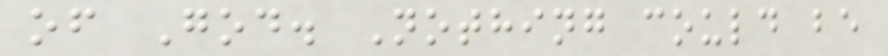of God. Nothing could be
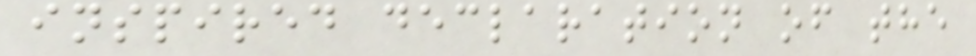inspired declaration of the
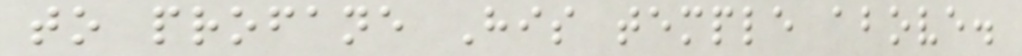to profane His temple above.
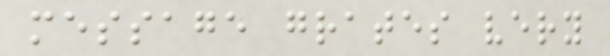message grates very
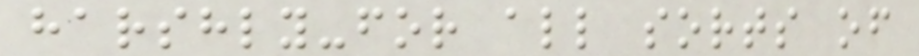harshly-for all sorts of
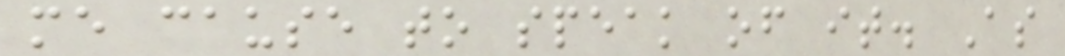me cause to speak of it. As
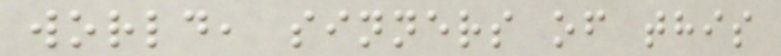world, sinners of this
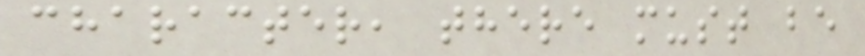character, there must be
